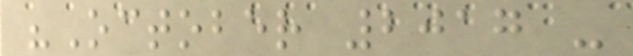"October 2017 -
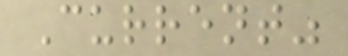Current"
